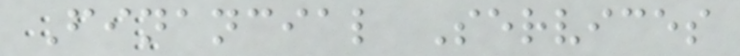Financial Services
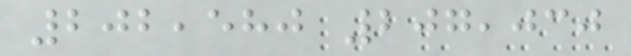202,580 207,030
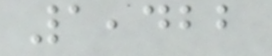1,422
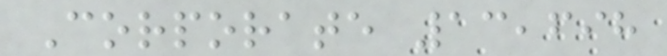Corporate 13,698
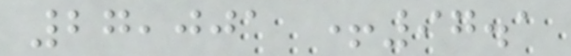27,001 +97.1
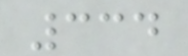334
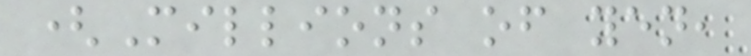(Millions of yen,
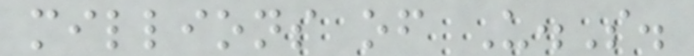millions of U.S.
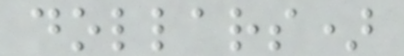dollars)
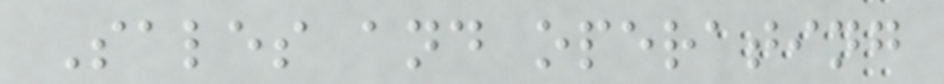Sales and operating
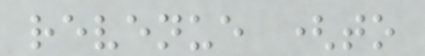revenue (to
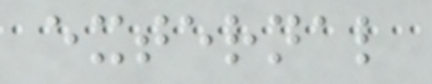external
